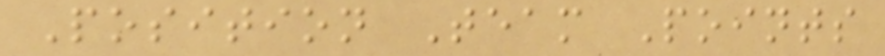Position Team Points
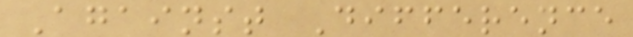Against Difference
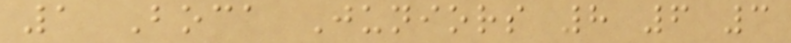1 Boca Juniors 8 6 3
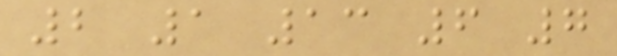2 1 13 6 7
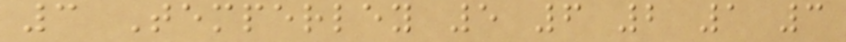3 Temperley 5 6 2 1 3
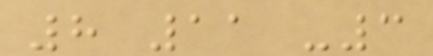8 11 -3
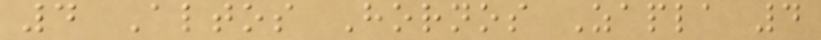4 Altos Hornos Zapla 4
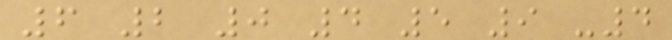6 2 0 4 5 9 -4
